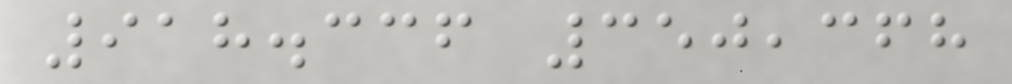918.336 350,368
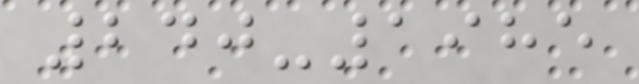240-1985
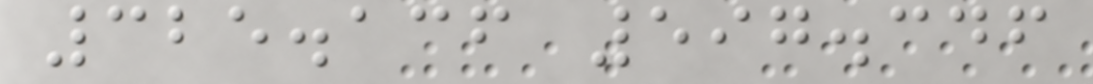325.136 597.346
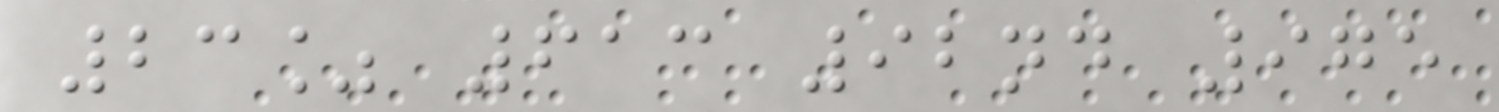23% 613 92nd 975
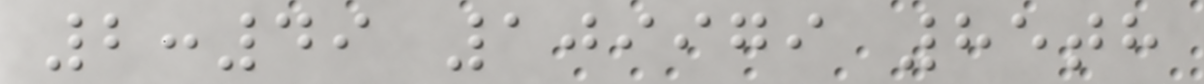2:49 109979 85th
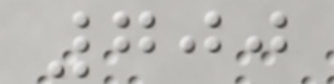700
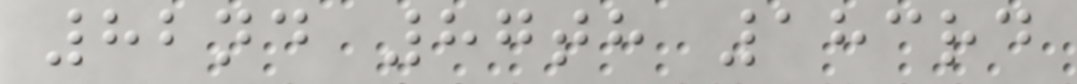82nd 87th 183rd
